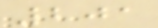201
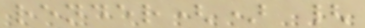render() {
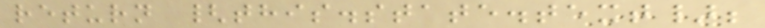return {this.state.text};
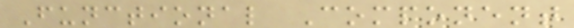Functional Component
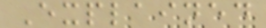Explained
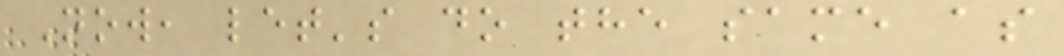Now, let's do the same as
